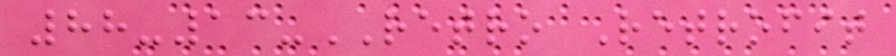88-13-RETRO Retrofit
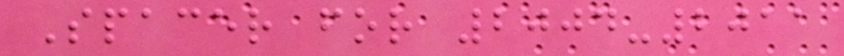Spacer for 2004-2011
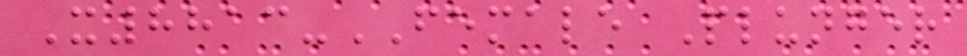X8813-FEMALE Plunger
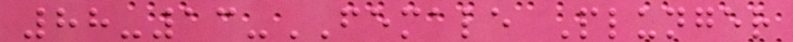88-13-FEMALE Plunger
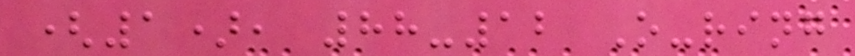(1), 88-12 O-ring
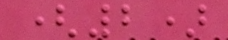(2)
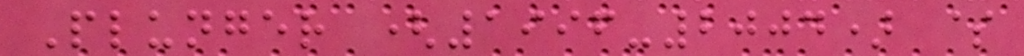Plunger (1996-2004) $
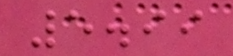5.99
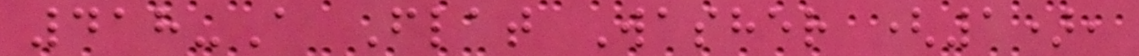418-A Flat Washer (1),
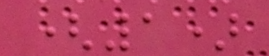(1)
